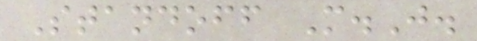Standoff M.J.
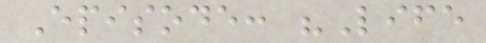Episode: "Life
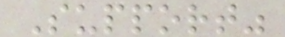Support"
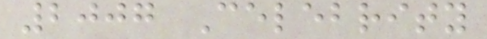2007 Celebrity
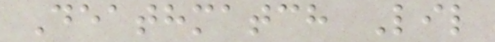Deathmatch Lil
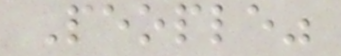People"
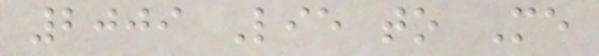2009 Lie to Me
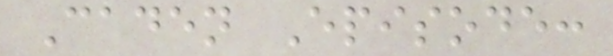Caden Episode:
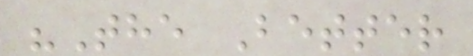"The Better
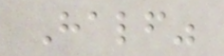Half"
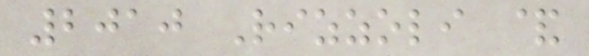2010 Rizzoli &
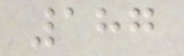187
